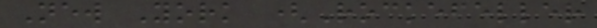New York (Rockefeller
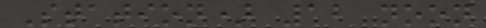Station) 12 noon
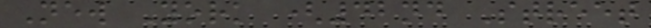New York (42nd Street
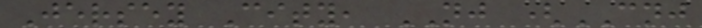Jersey City, NJ (CNJ
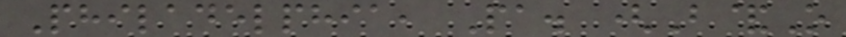Philadelphia, Pa. (B&O
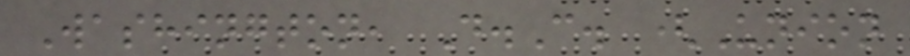Washington, D.C. (Union
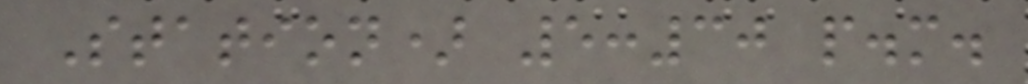Station) 5:30 p.m.
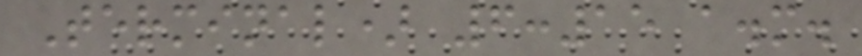Terminal) 6:15 a.m.
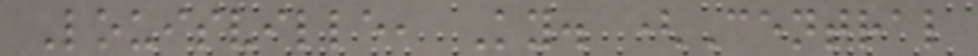Louisville, Ky. (Central
